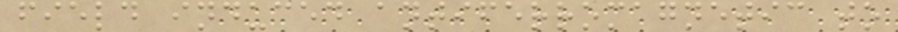field induced antiferromagnetic to
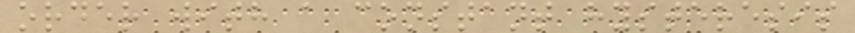order with a constant hysteresis
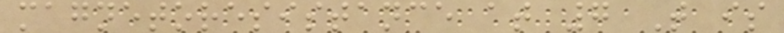magnetoresistance at 7 T is
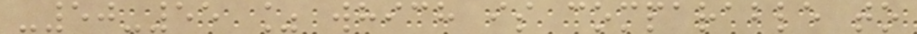-50-55 % which is comparable to
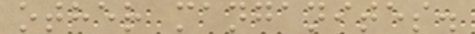other manganites.
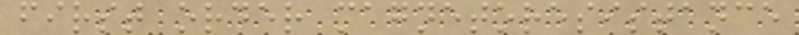first order magnetoresistance
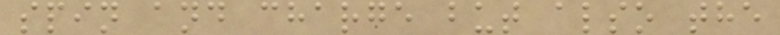spin and charge but also the
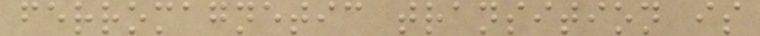ferromagnetic transition is
